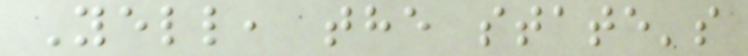Yell, the state's
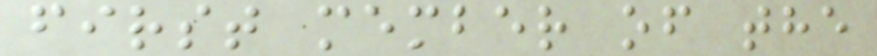first member of the
